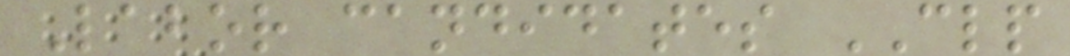Labor candidates CLP
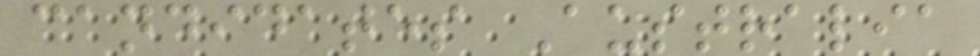candidates Australia
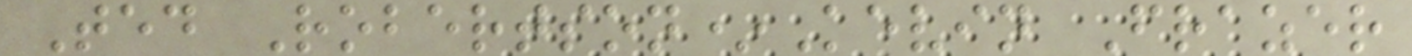Ted Robertson*Kevin Frazer
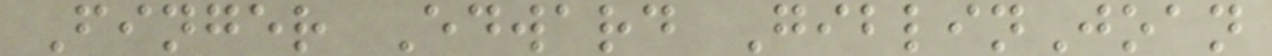Finger Edward GiblinJoan
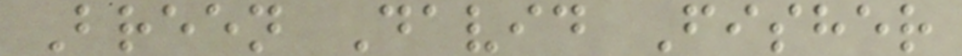Breen David Fisher
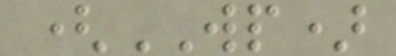(WP)
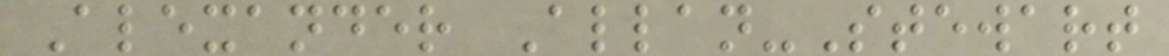Alexander Allan-Stewart
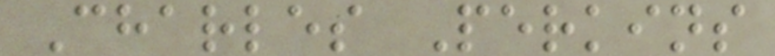Charles Perkins
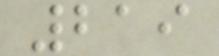219
